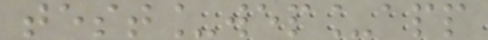test_wep_app
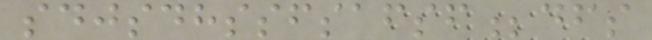sdjsdhssfsafsf;dfs
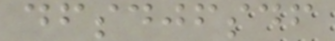dfsdjfsdf
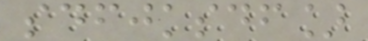sdfjksdf]
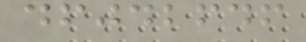dfjdbfdf
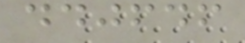ddjfdf
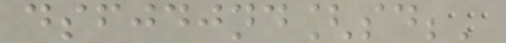dsfjdjnd[sd;'
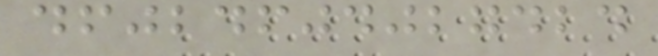dfjbdfjdjbgdbd
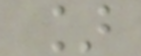]
